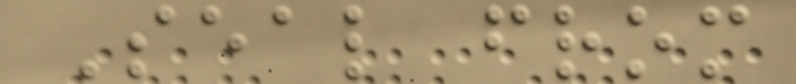Seal from
